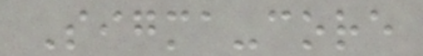Sigma-core
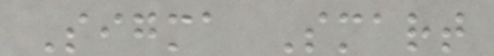Sigma Smart
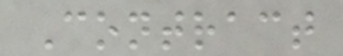Contract
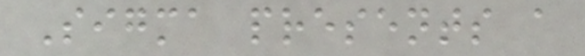Sigma presents a
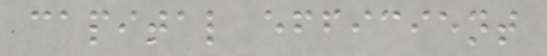capital efficient
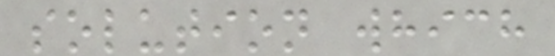solution which
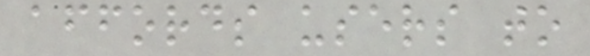affords users to
